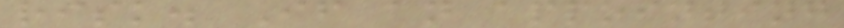risk. If an appointing
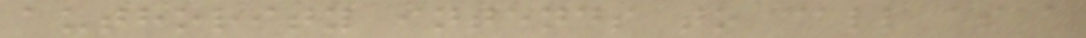authority intends to call as a
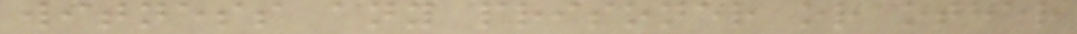witness any prisoner or other
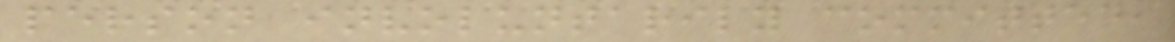person involuntarily committed,
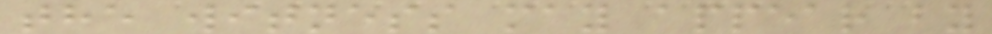the witness may appear by
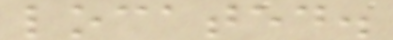located.
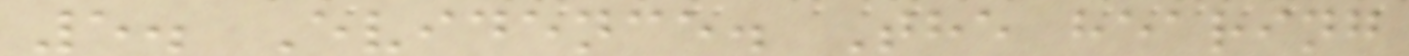5. Evidence. The hearing
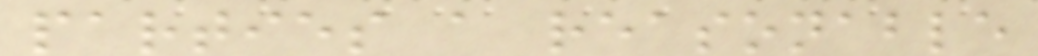parties a reasonable
